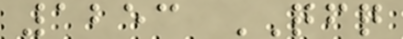1253 QFQ
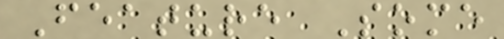Feature Some
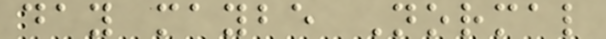day maybe Normal
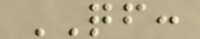QF:
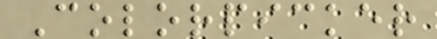Colorpicker
